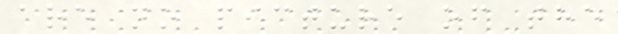are no picture of the
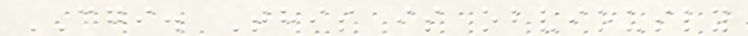CGI. This is obviously
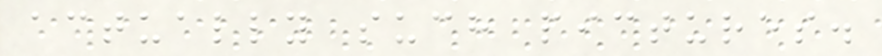actually such pictures.
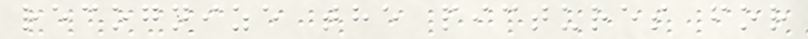recognize the pictures for
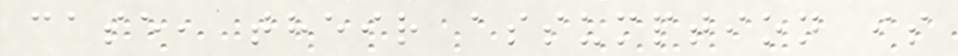case, their assumption is
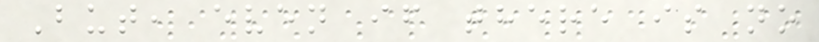But, even if there is no
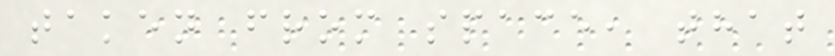taken from space, that
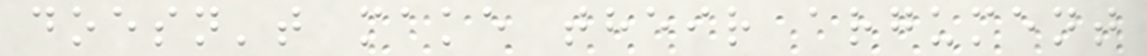doesn't make their argument
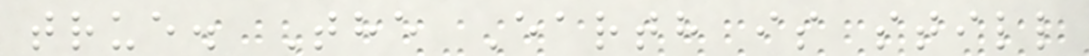true. The Earth is still
